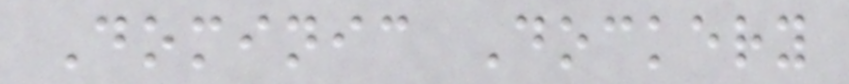Dominic Dockery
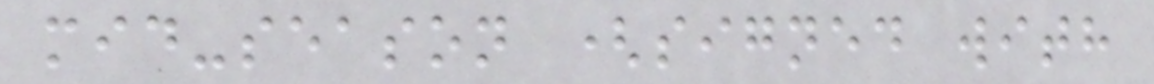mid-season (signed with
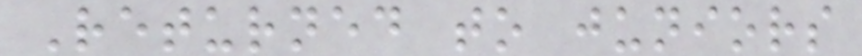Returned to juniors
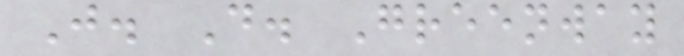J. D. Greenway
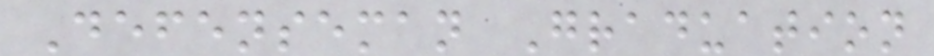Defenseman Graduation
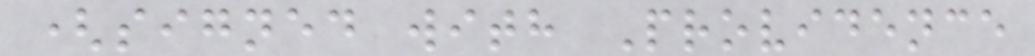(signed with Providence
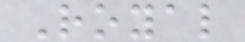Royal
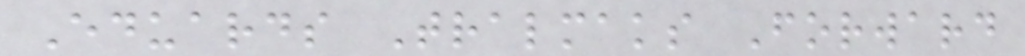Eduards Tralmaks Forward
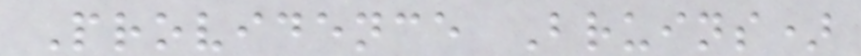Providence Bruins)
